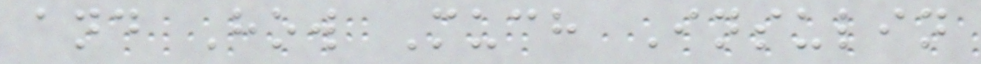and How Much Insulin
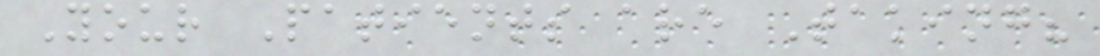Your Patients are Taking?
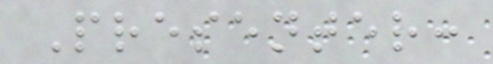Presenter:
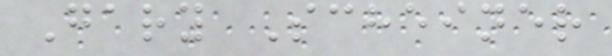Gary Scheiner
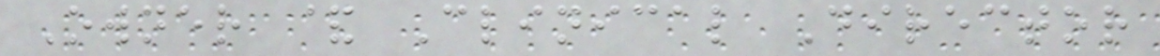Owner & Clinical Director
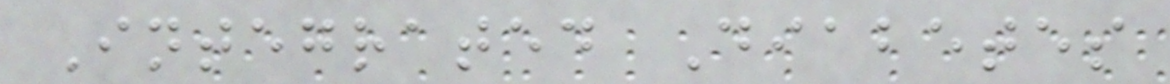Integrated Diabetes
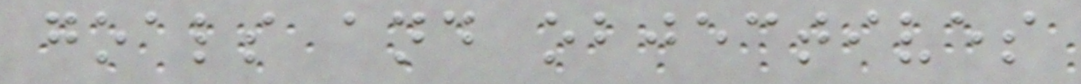goals and objectives
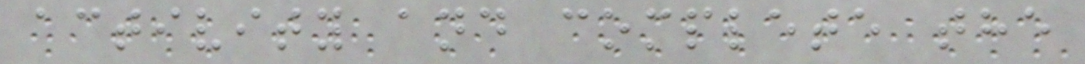activity and complete the
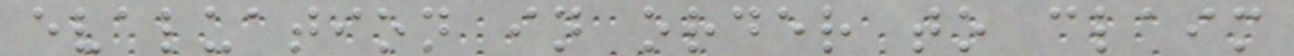evaluation in order to claim
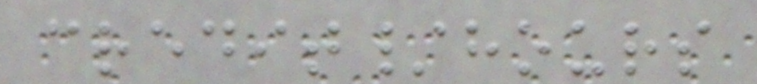credit/hours
